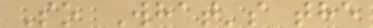So What's the
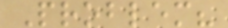Problem?
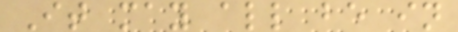It may all be in
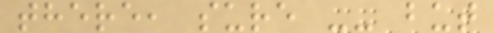there, sure -- but
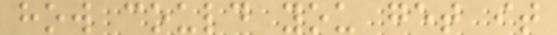how could you get it
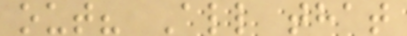out? All that
